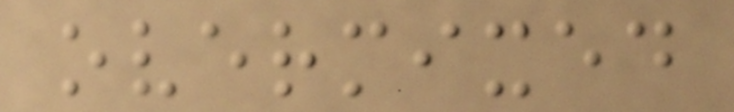overmixed
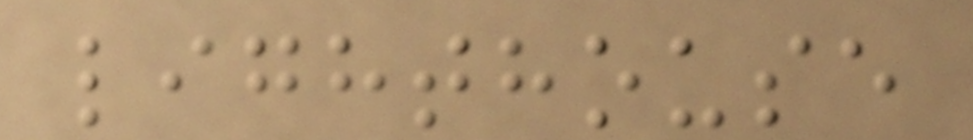lighthouse
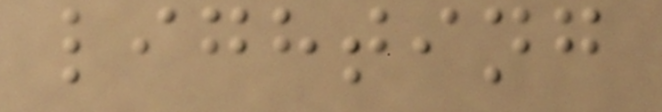lighting
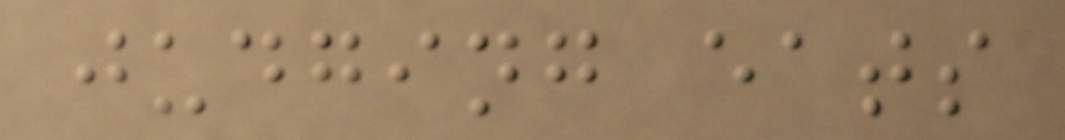judging eats
